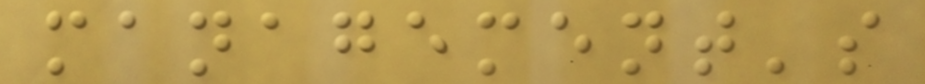management's
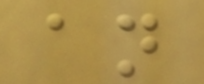an
